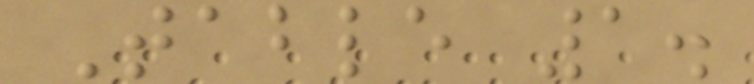Table 1.
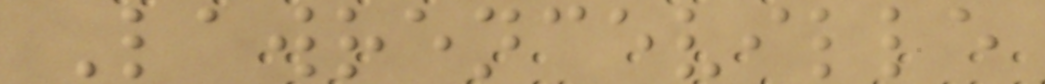Lawrenceville
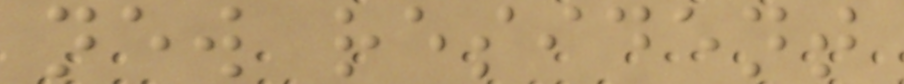new resident
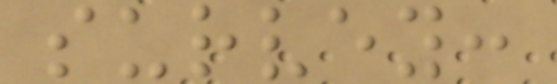survey:
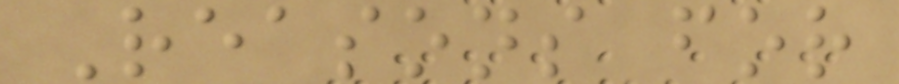Reasons for
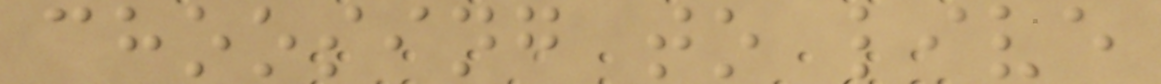choosing to live
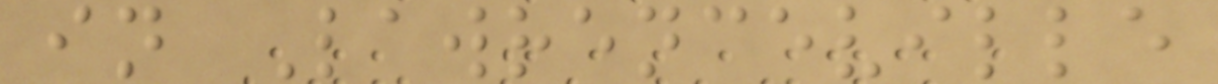in Lawrenceville
